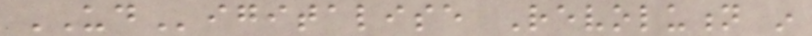UDigitalise Revolution in
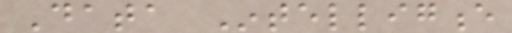Data Intelligence
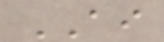AI
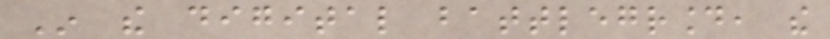In the digital battleground, the
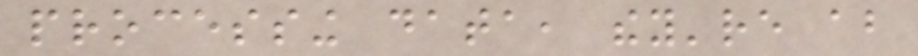processing data, they're about
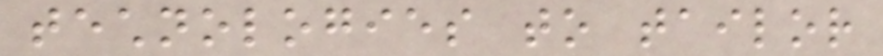technologies to tailor
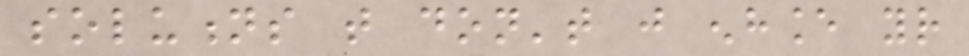solutions that don't just enhance your
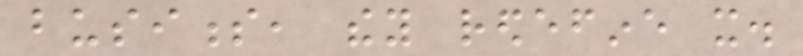business, they redefine it.
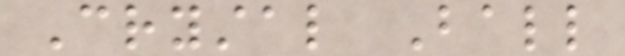Crystal Ball
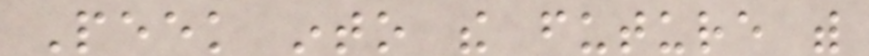Peek into the future with
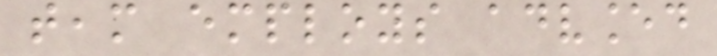team employs advanced
